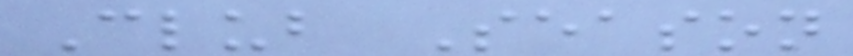Club Season
